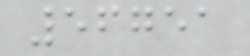56751
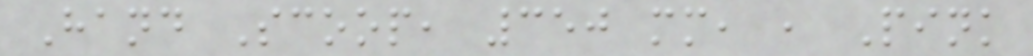Hand Scoop, 350 mm, , Pink
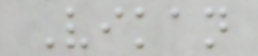Vikan
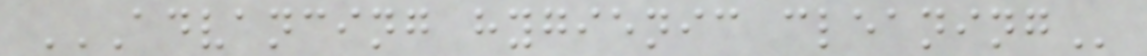ADVANCING HYGIENIC CLEANING
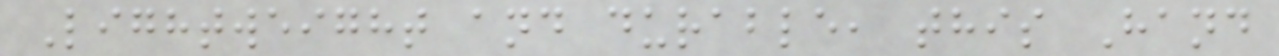Lightweight and durable, this Hand
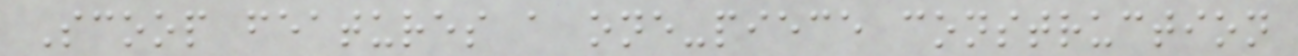Scoop features a one-piece construction
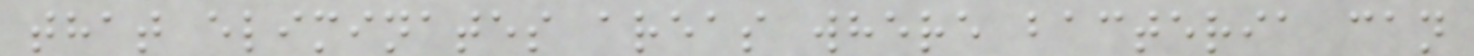that eliminates areas where bacteria can
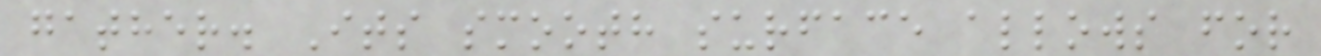gather. Its smooth surface allows for
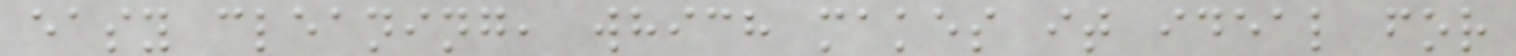easy cleaning, which makes it ideal for
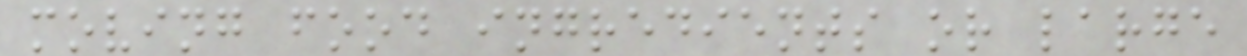moving food ingredients or large
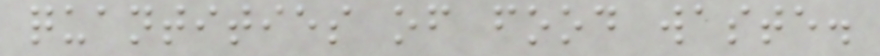quantities of food waste.
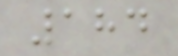184
